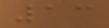13
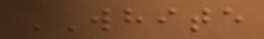WHITE
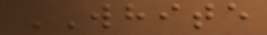WHITE
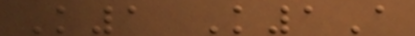K1 K1A
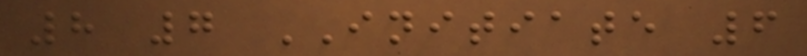8 7 INITIATE 6
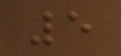5
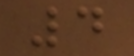4
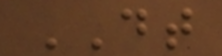DT
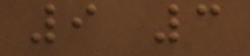9 3
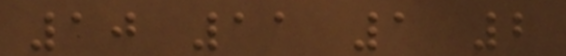10 11 1 2
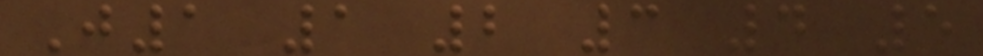J1 1 2 3 4 5
